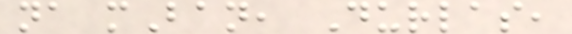na mBan, Durlas,
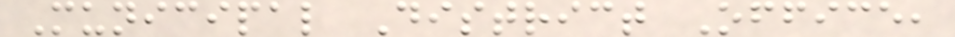Municipal District Office,
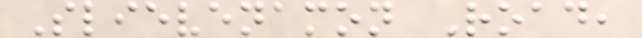Slievenamon Road,
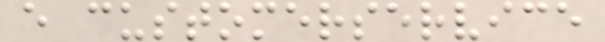e customerservice
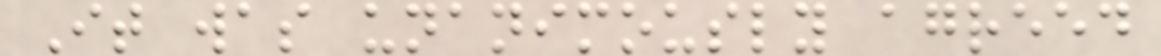It was unanimously agreed
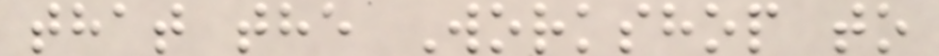that the Workshop to
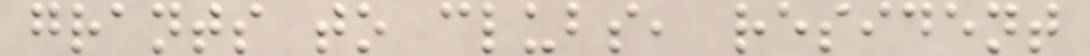grants to clubs, resident
